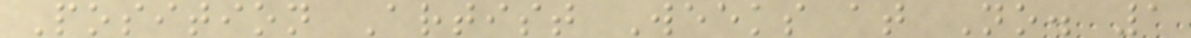Position Artist Weeks at No. 1
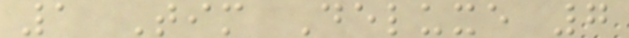1 Tim Deluxe 7
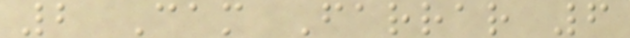2 Cam Farrar 6
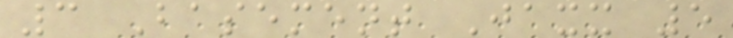3 Basement Jaxx 5
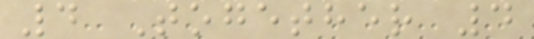4 Together 4
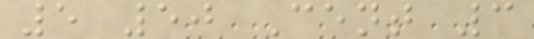5 50 Cent 3
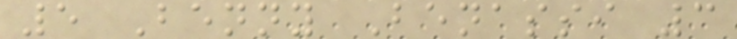5 Benny Benassi 3
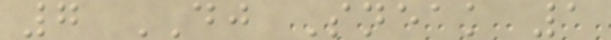7 DJ Sneak 1
